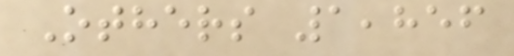Others 1,856
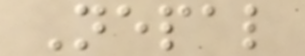Nepal
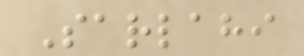Sarlahi
